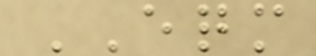EQM
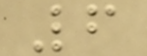6
